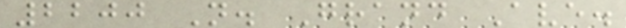2200 N. Grand Ave.
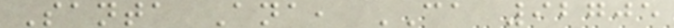Santa Ana, CA 92705
